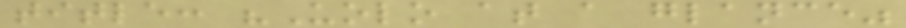title: "Uolo at a glance"
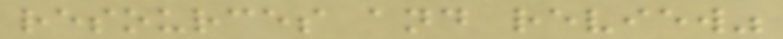resources and review"
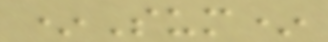*Sum*
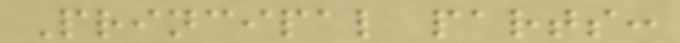Principal parts:
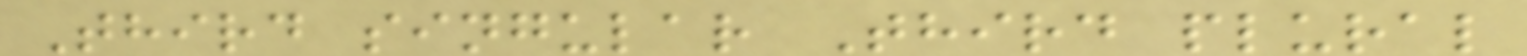Third singular Third plural
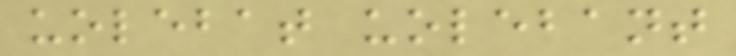uolebat uolebant
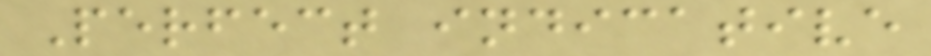Perfect indicative
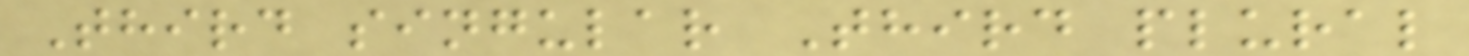Third singular Third plural
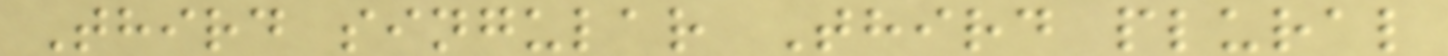Third singular Third plural
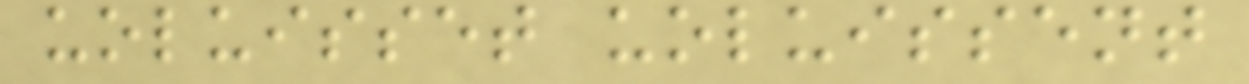uoluisset uoluissent
